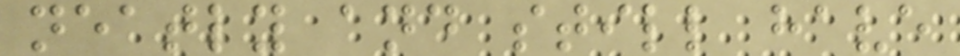neatly and still have
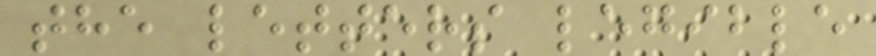the letters legible
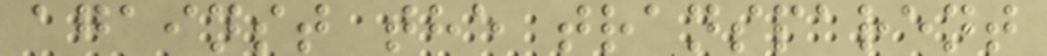against the transparent
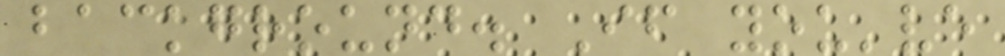background. If you've
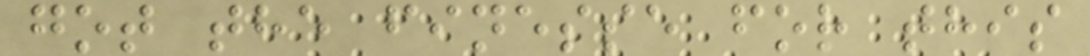got the finesse for this
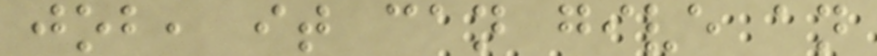job, it can give an
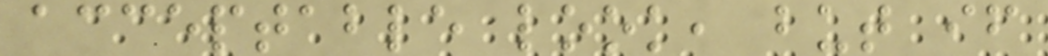acceptable look, but if
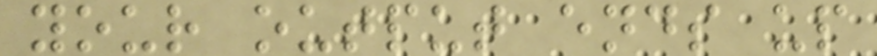your output ends up
